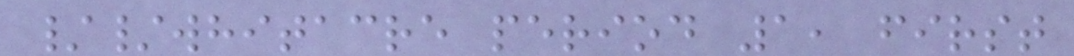//whitacre period 1, first
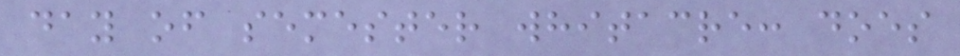day of semester whitacre: does
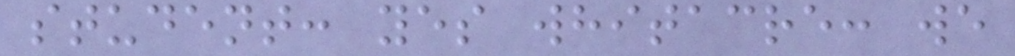student: yes whitacre: we
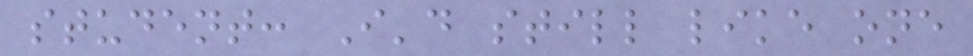student: I'd still like one
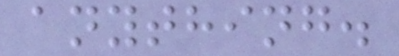anything.
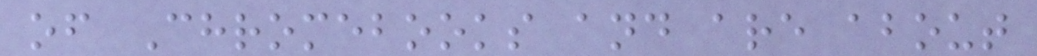of Chromebooks and are about
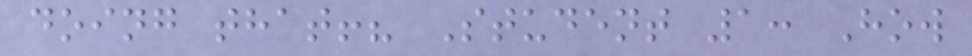doing that!? Student 1: How
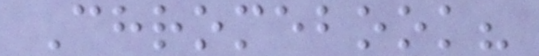Chromebook?
